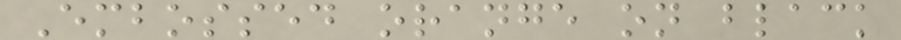Embossed orange on black
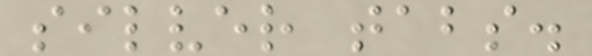silver tabs.
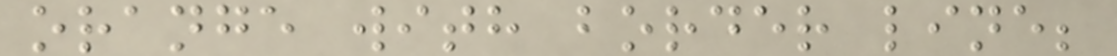orange with border line;
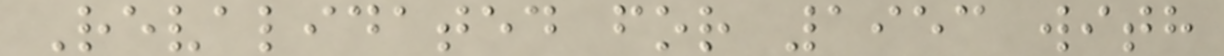Revalidated for 1953 with
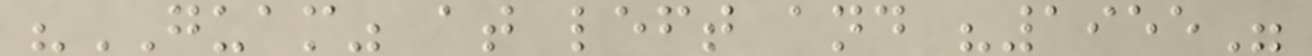"GUAM" at left and "1955"
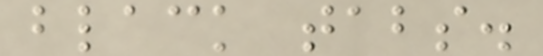black tabs.
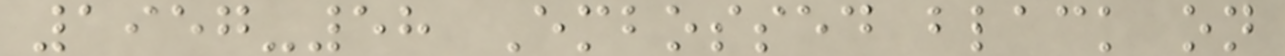1957-58 Embossed black on
